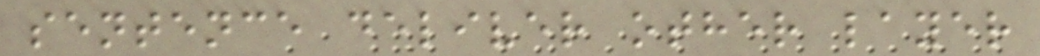sentence deliver other layer
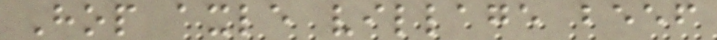Hop axle village beef
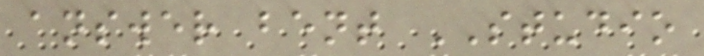answer bent STUDIO
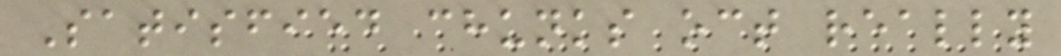Satisfied chunks oct really
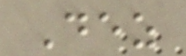Dez
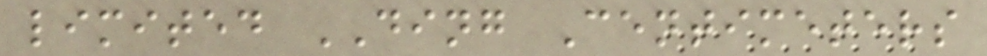limited DING Centimeters
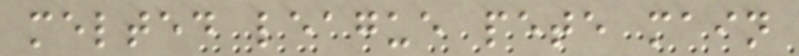melted league pete main
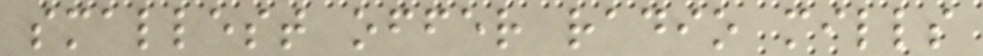smallest offer radio mills
